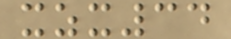xzx34
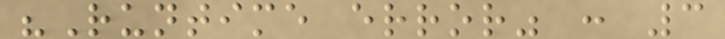"Runtime error" : 3
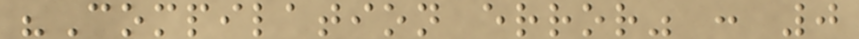"Compilation error" : 0
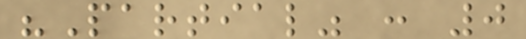"Partial" : 0
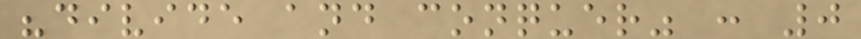"divide and conquer" : 0
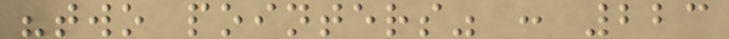"two pointers" : 223
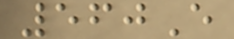560E
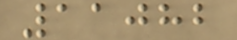11082
